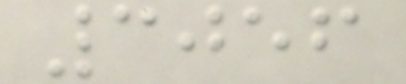3056
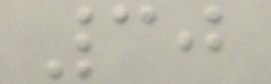30
